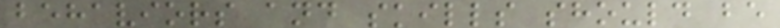behaviors and skills should be
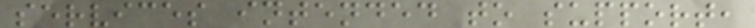services intended to support,
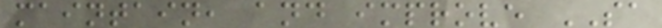maintain, and improve SA
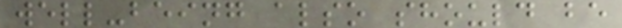well-being also should be
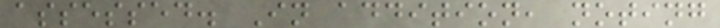assessed. In addition, noting
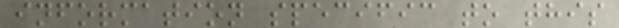information specific to this
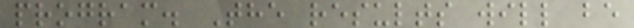program. The results will be
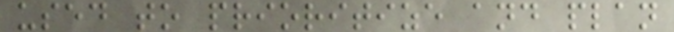used to prioritize and plan
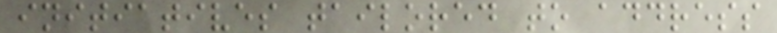initiatives tailored to address
